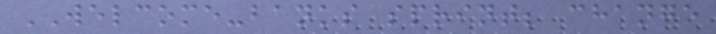WELCOME-banks sprint; change
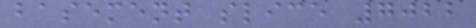basement slice 7022
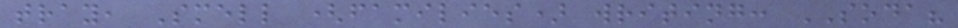tray, Smell (families) writing: SODA?
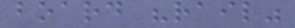board "rail"
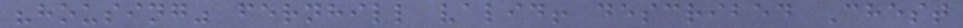"housing" fernhill valid! described Chest
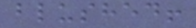blushed!
